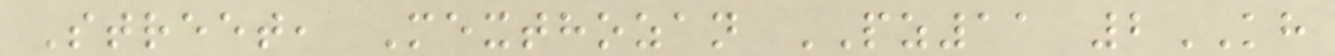Street, Mexthozan PZ11 2KH
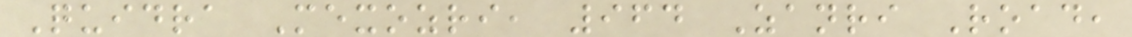Quidra Mexozri, 964 Zanri Road,
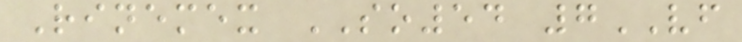Rinemex SO54 7VF
